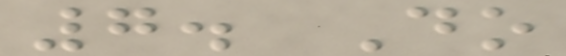7. Do
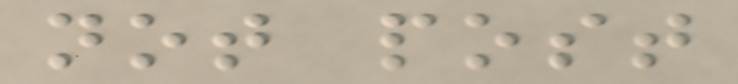not post
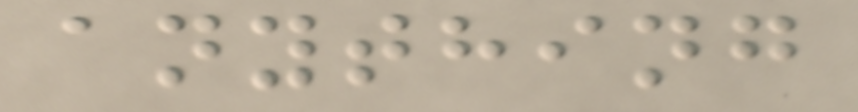anything
